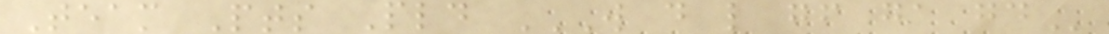Team Pts Pld W D L GF GA GD
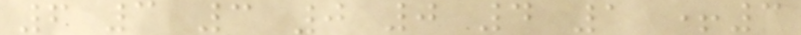6 3 3 0 0 4 1 +3
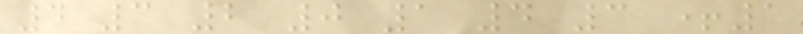4 3 2 0 1 4 3 +1
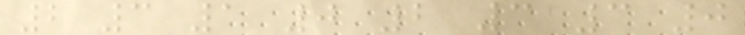2 3 1 0 2 3 3 0
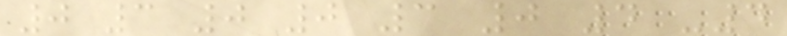0 3 0 0 3 0 4 -4
